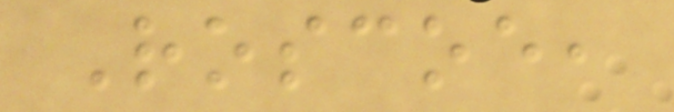Roscoe,
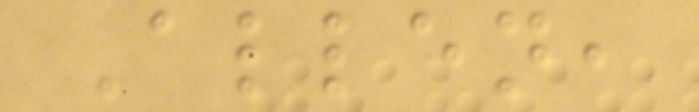Allen,
